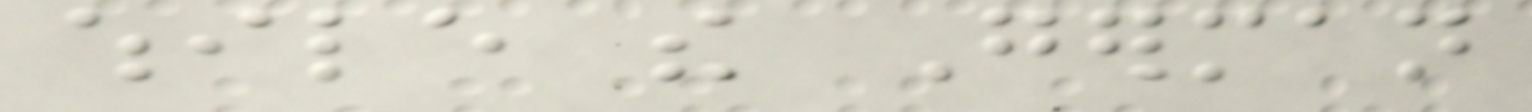while the German
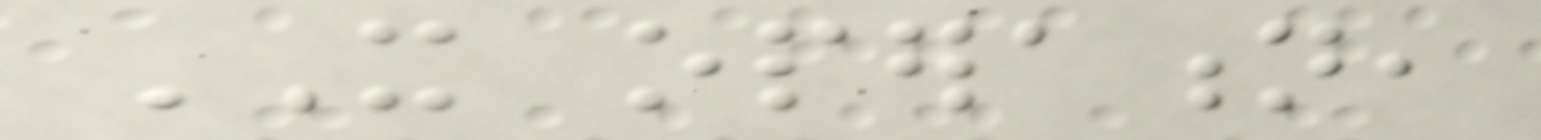IT operation,
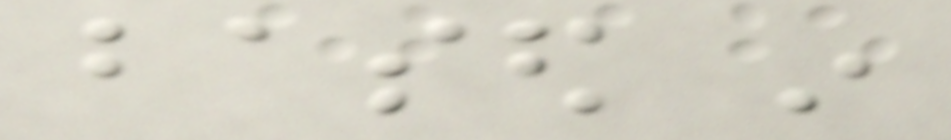based in
